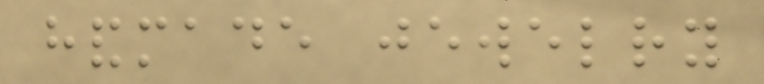handmade jewelry
